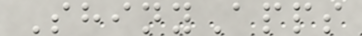ShinyApps
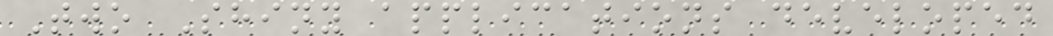Two Shiny applications developed
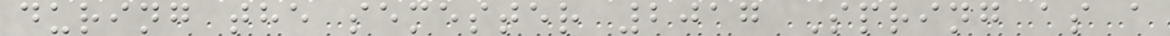during the semester 2017 Spring as a
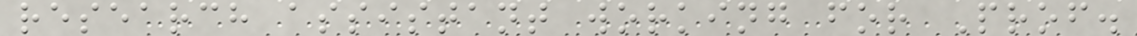research assistant working for Prof.
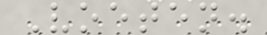Voeten.
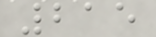215
